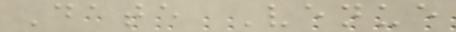Date Venue
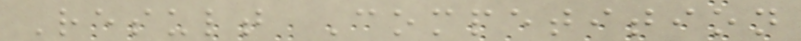Result Competition
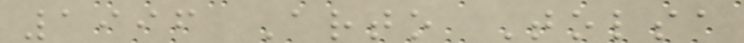1996 Arto Tolsa
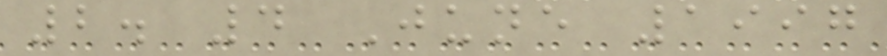2. 4 June 1997
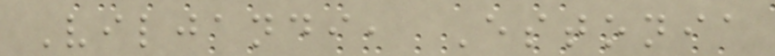Viljandi, Estonia
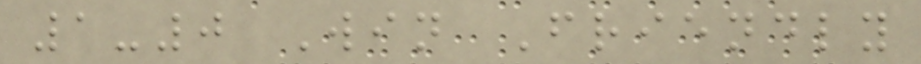1-0 Win Friendly
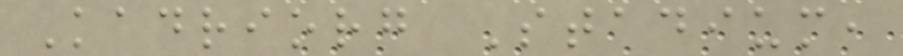Kadriorg Stadium,
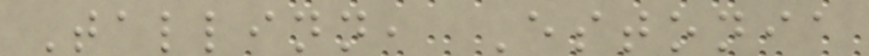Tallinn, Estonia
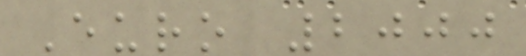Euro 2000
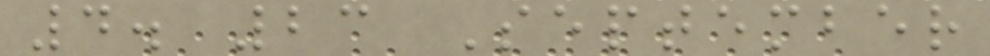4. 23 September
